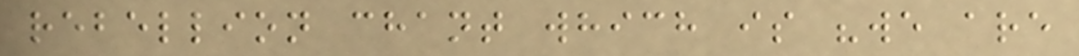rebellion chant which is "we are
